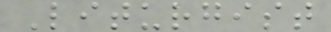Liturgist
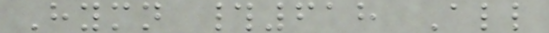Hymn #618 All
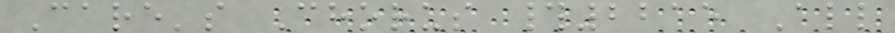Care's Chorus #2215 All
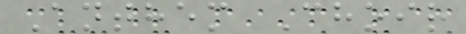Anthem Choir
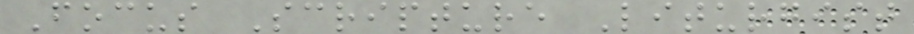Focus Scripture Liturgist
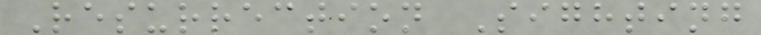Resurrection Sighting
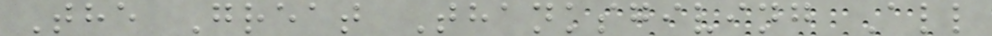The Great Thanksgiving All
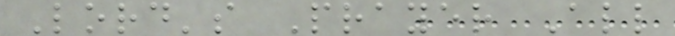Lord's Prayer All
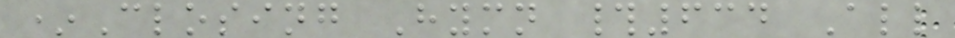*Closing Hymn #634 All
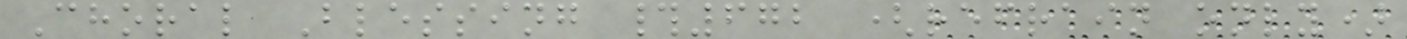Choral Blessing #672 (refrain only)
